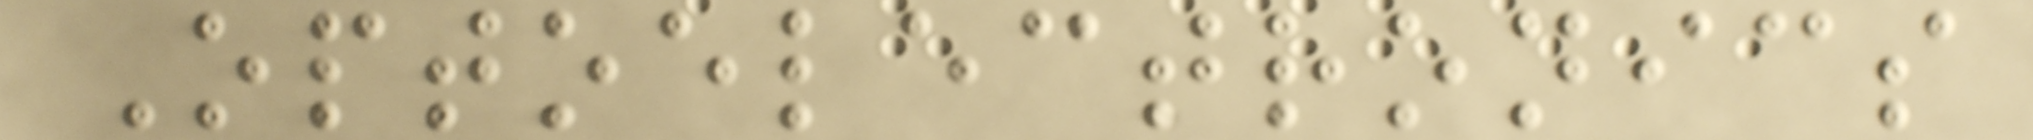Optoelectronics
